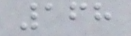168
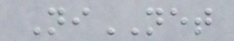NiNET
